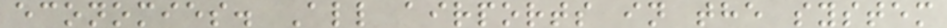economies. All airports in the system
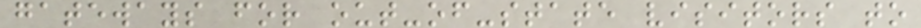gateways for out-of-state visitors to
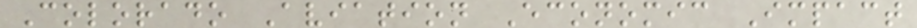Colorado Aviation Economic Impact
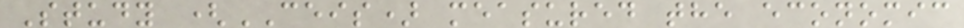Study (CEIS) measured the economic
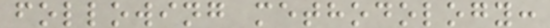following methodology:
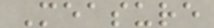Measure
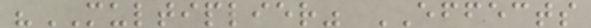"MULTIPLIER" EFFECTS
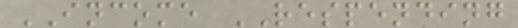INCOME RESPENDING
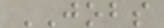JOBS
